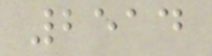2514
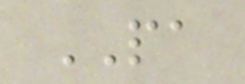PA
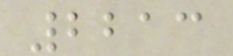2213
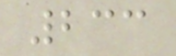233
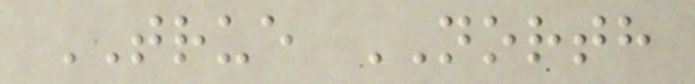TRUE NORTH
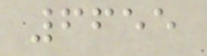6655
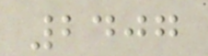2407
